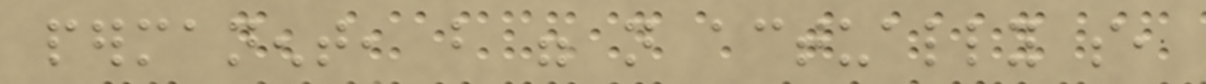permanent, but were not actually so,
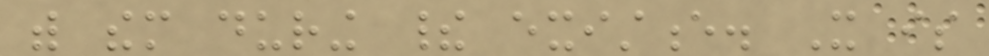with them during their existence. It is
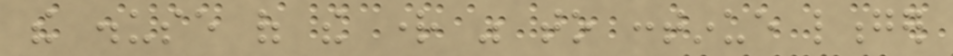the disuse of the right was to continue longer
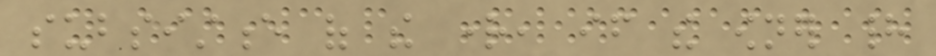subsistence of the right, if the owner had
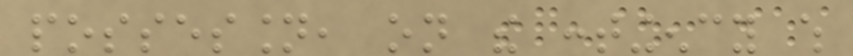possession, on the contingency which
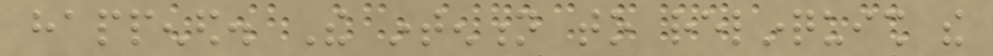happened. The intention to relinquish the
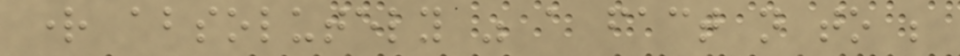right absolutely was a fact not to be
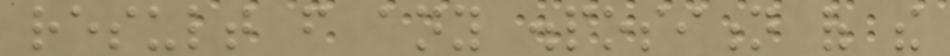result from any disposition of the
